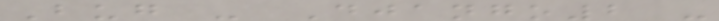Bug - Django2 -
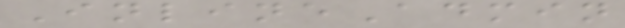InlineAdmin
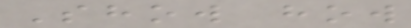Show how
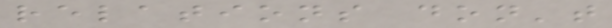relations don't
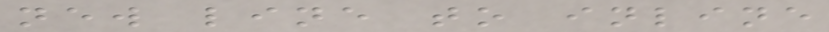new line to inline
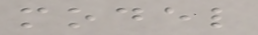model
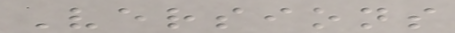Versions
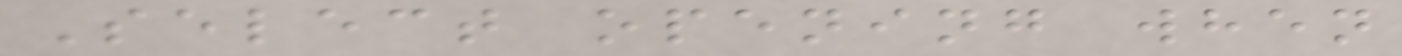Select opening when
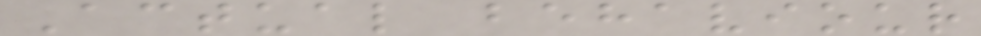Actual behaviour
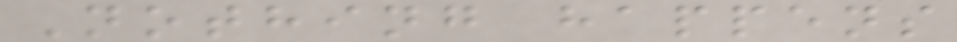Nothing happens
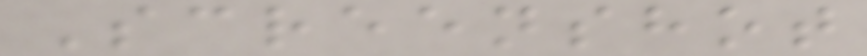Screenshot
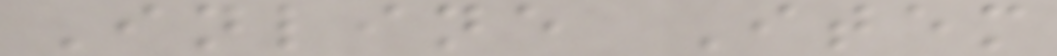Inline Item
